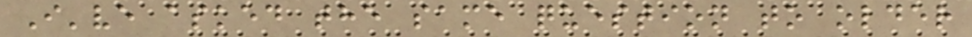I've asked the same question to older
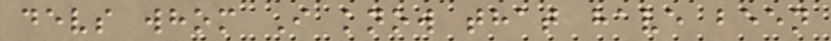devs whom I know that have been
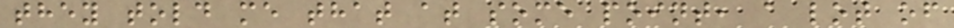they told me that at some point, a lot of
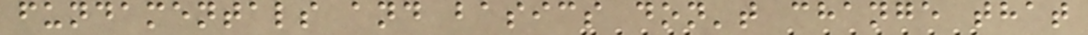fundamentals and basics don't change that
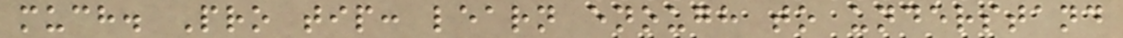much. Pro tip: learn enough to understand
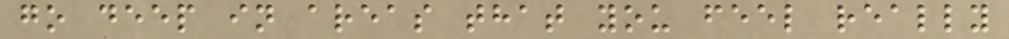go deep in areas that you feel really
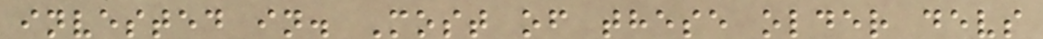invested in. Most of these older devs
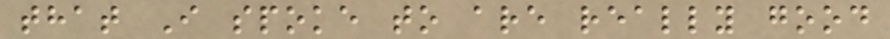that I spoke to are really good
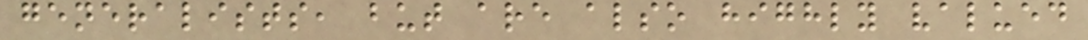generalists, but are also highly valued
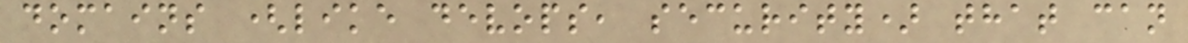domains (like devops, security) that can
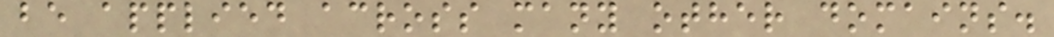be applied across many other domains.
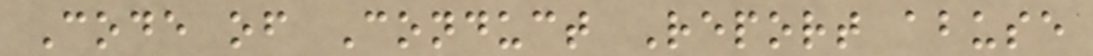Code of Conduct Report abuse
